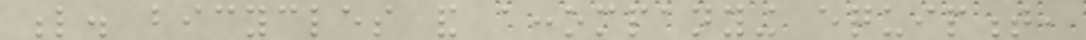l. bicycles and accompanying equipment,
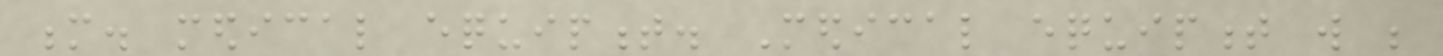m. medical equipment. Medical equipment will be
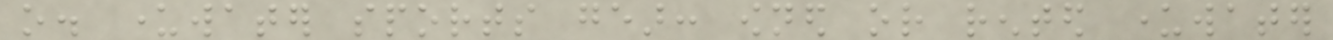o. underwater sports gear: owned or rented underwater
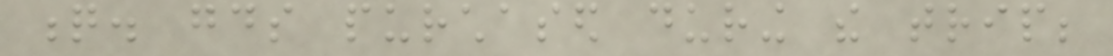q. goods purchased during the trip;
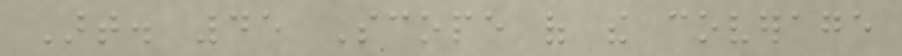Art. 45 Scope of the coverage
